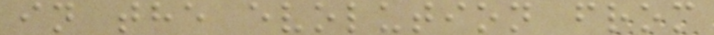in the evolution from
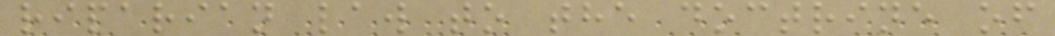riparian law to the doctrine of
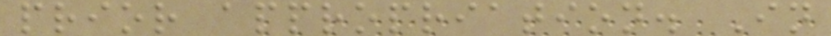prior appropriation. In
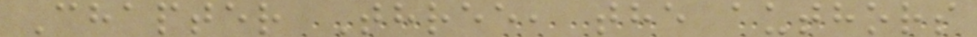Chapter Three, the authors
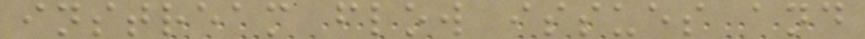instream flow issues and
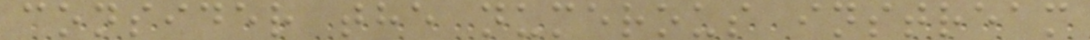consider the numerous instream
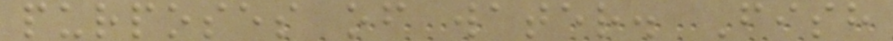purposes of water. Fish
